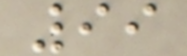99
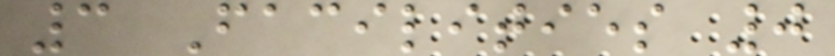3 Facilities 0
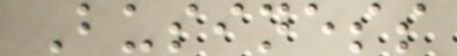Business
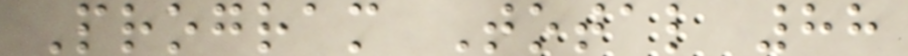Program Total 88
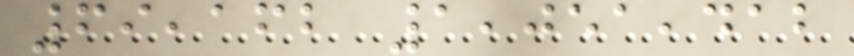69,162 1,051,412
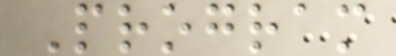Program
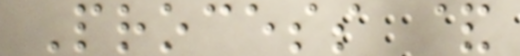Process &
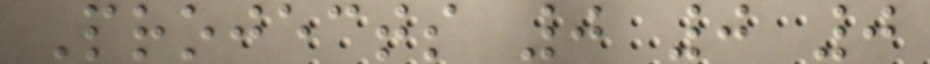Projects 0 0 0
